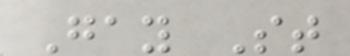Gay St
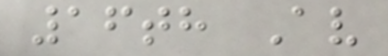16th Av
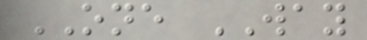ONE WAY
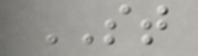ST
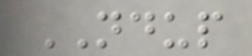NDUP
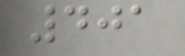401
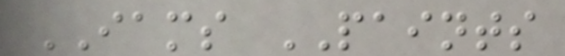IAMS PAINTS
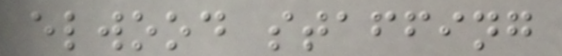elwood staffing
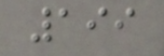199
